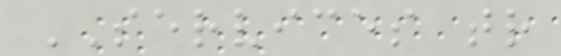SERVICES tr
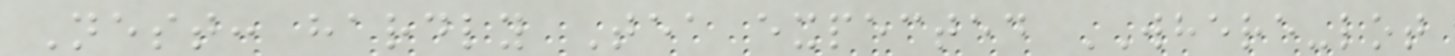Nest: hardly Tea expected WHERE-lot
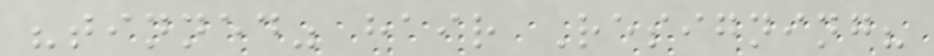"tinned" hair Resigning?
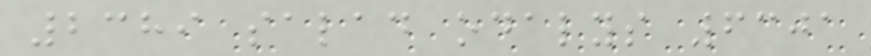2389 salad odalys 6301
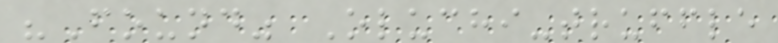"Found" Oluchi-truffle
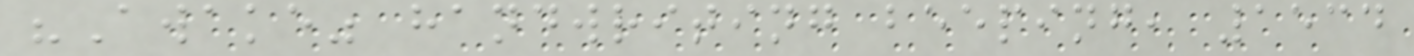"Awake" handwriting beeping, 1534
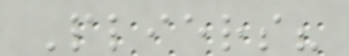Pliers?
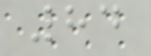84
